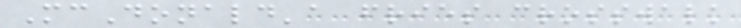McDonald'a fries crosswalk
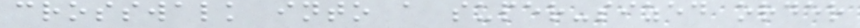crosswalk into a super-sized order
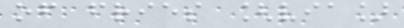of fries [via]
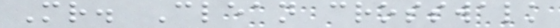Mr. Clean crosswalk
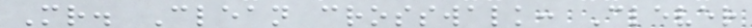Mr. Clean crosswalk: Clever
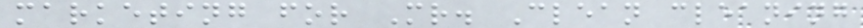marketing for Mr. Clean cleaning
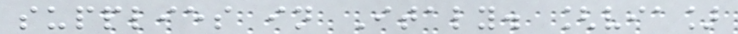supplies in Italy. [via]
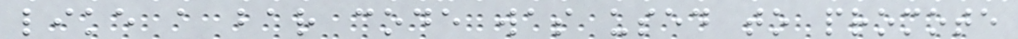like a bar code was used to promote
